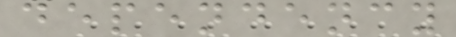dependency
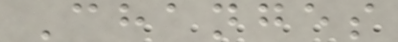Changes
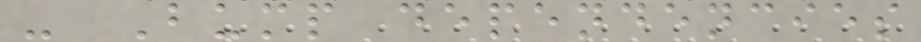- Bump dependencies
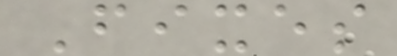Fixes
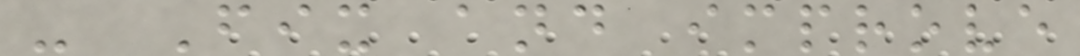- Fix and improve
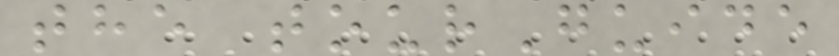the tourGuide
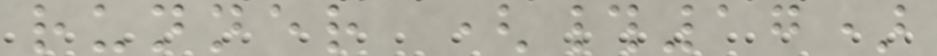runner (#17)
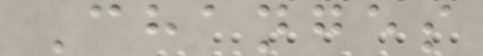Changes
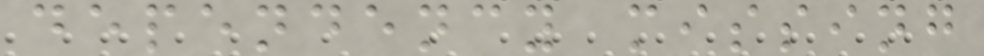dependency missing
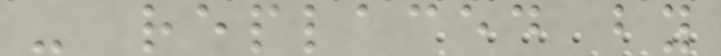- replaced by
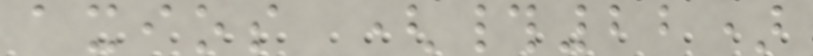axios (#22)
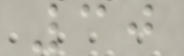30
